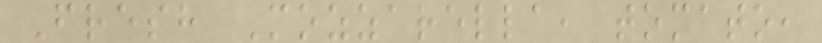Fresh Mozzarella, tomato,
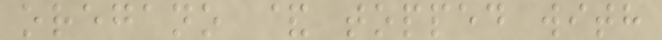oregano & topped with
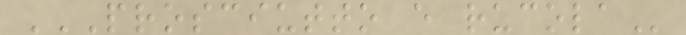PROSCIUTTO E RUCOLA
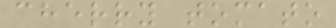cherry tomato
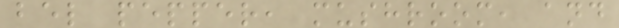bel pepper, mushroom, and
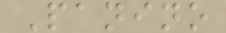Panino
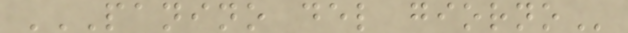PANINO DEL GIORNO
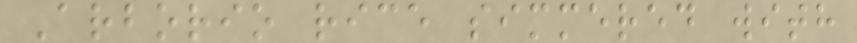Arborio rice simmered with
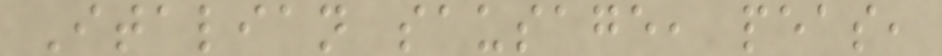Italian sausage, peas,
